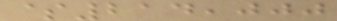$214,000
